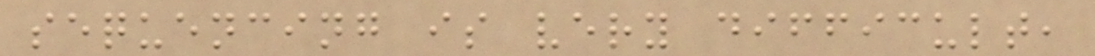sequencing is very difficult,
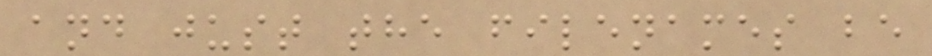and just the filenames be
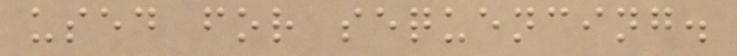used for sequencing.
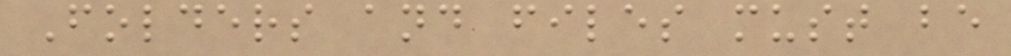Folders and files must be
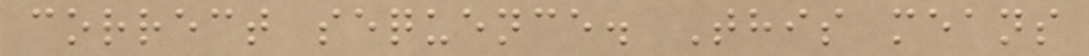correct sequence. This means
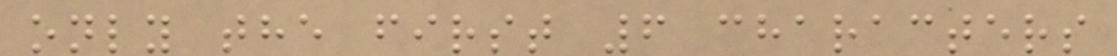only the first 6 characters
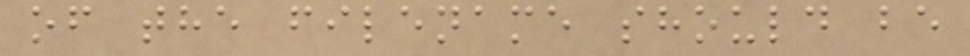of the filename should be
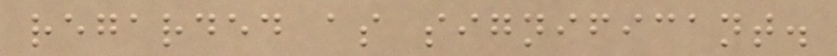regarded as significant.
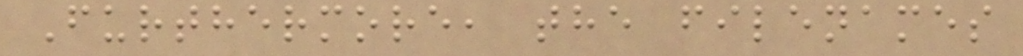Furthermore, the filenames
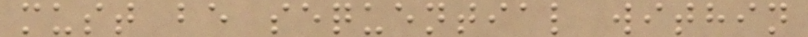must be sequential within
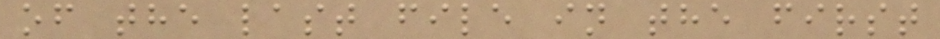of the last file in the first
